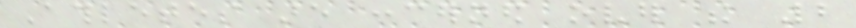Athletes are concerned over the 2
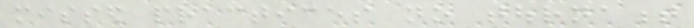missed practices no tournament
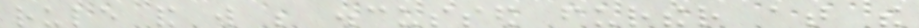rule and will be discussed further at the
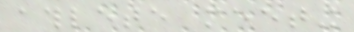athlete meeting
